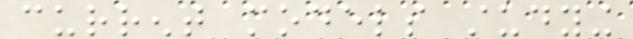current models studying
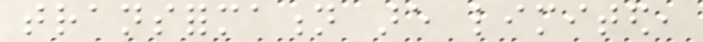transformation are limited,
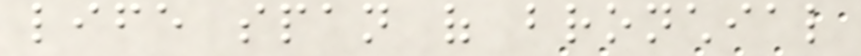life span of bronchial
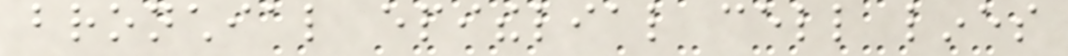bronchial epithelial cell lines
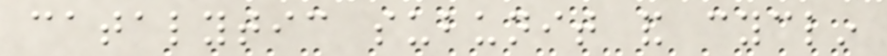catalytic subunit and cyclin
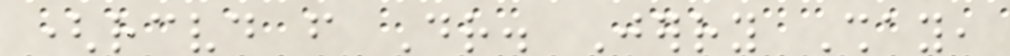(received from Dr. Jerry Shay,
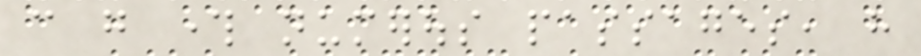can go through numerous passages, have
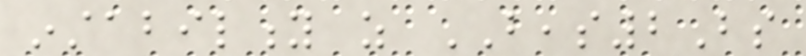instability as BEAS2Bs
